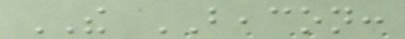THE BEACON:
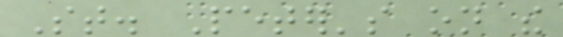St. Peter's on the
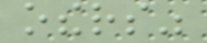others"
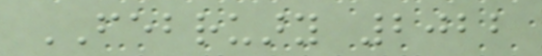FEBRUARY 2022
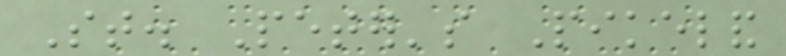St. Peter's Pikeland
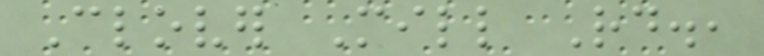Clover Mill Rd.,
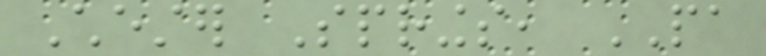Chester Springs, PA
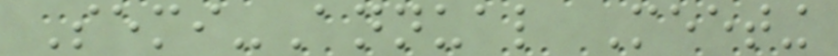Semi-Annual Meeting
